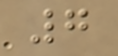7
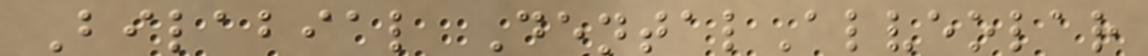Bilabial DentalAlveolar
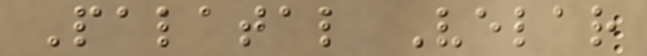Palatal Velar
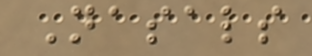Nasals
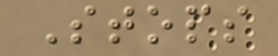Stops
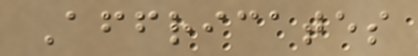Affricates
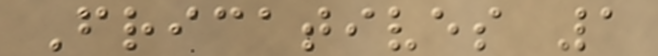Fricatives 1
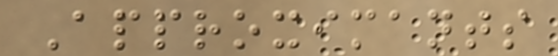Approximants
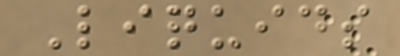Liquids
